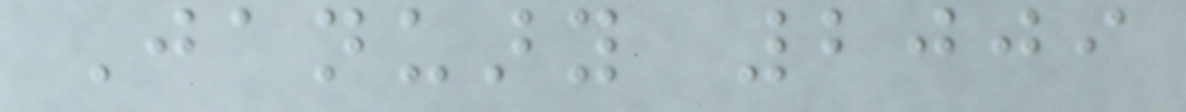January 2009
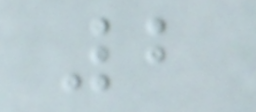2
